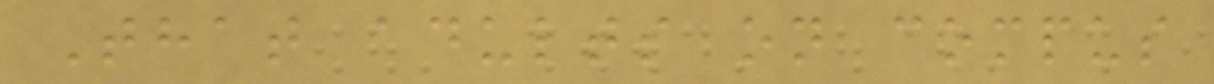That adults on compus
